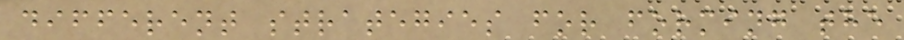different strategies for forming the
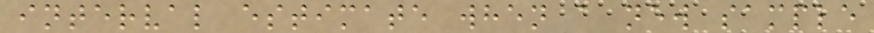interval estimate when a new sample
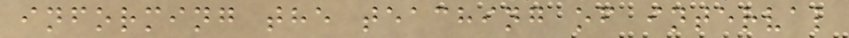informing the teaching of interval
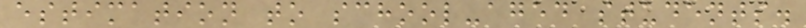estimation to school-aged students.
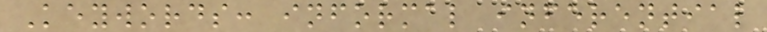Keywords: informal inferential
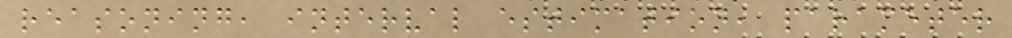reasoning, interval estimation, parameter
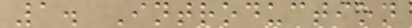1. Introduction
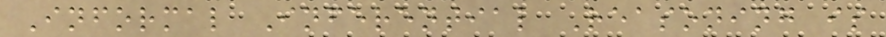Informal Inferential Reasoning is
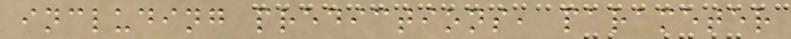including predictions, parameter
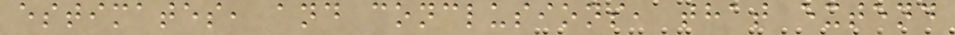estimates, and conclusions, that extend
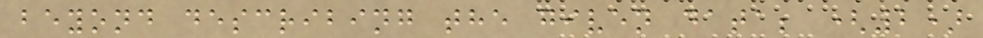beyond describing the given data; (2)
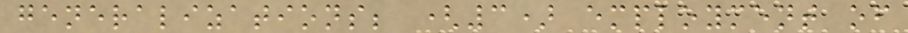generalizations; (3) employment of
